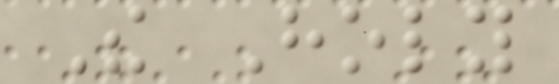The Holy
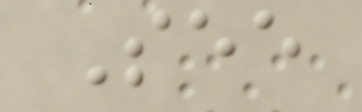See
